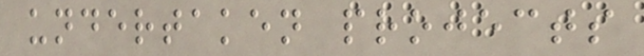undertaken projects
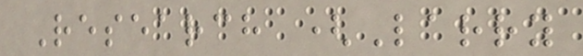Research (Larry
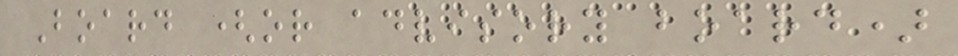Board (or advisory board)
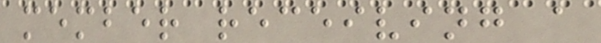member receiving a
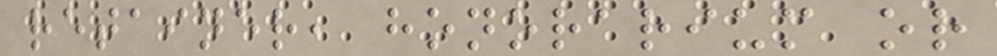retainer, honorarium or
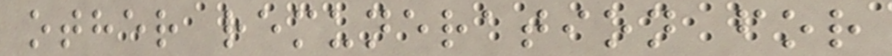other remuneration for
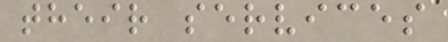their services
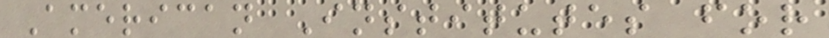American Institutes for
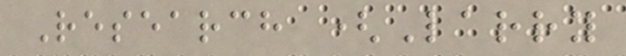Research (Larry
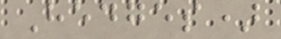Hedges)
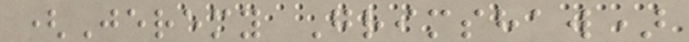(Jeremy Grimshaw)
